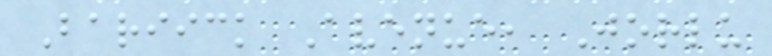Bariick Avenue, Jorlu
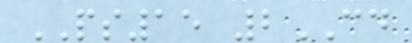PS15 2CD
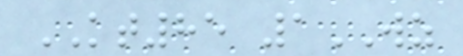KT85 1WZ
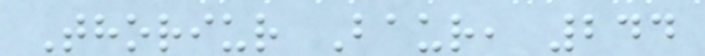Thoriur Baur, 244
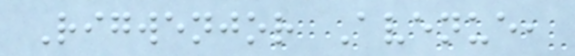Rigwenjor Avenue,
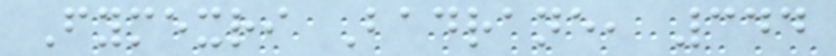Fymexri Badrane, 344
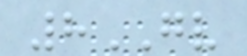8GV
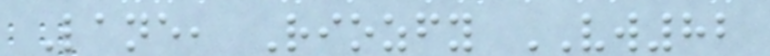Lane, Riozfy VW82
